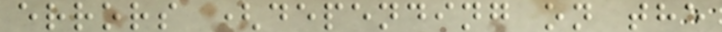errors (depending on the
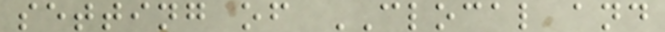setting of CLOCAL and
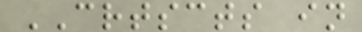CRTSCTS in
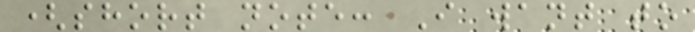(short note: I want to
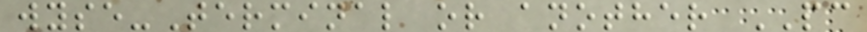wyse-Terminal or another PC
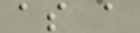as a
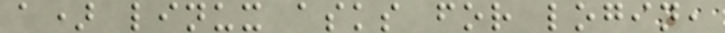a) linux asks for login,
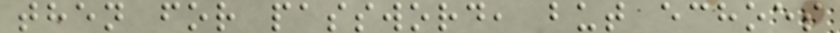then for password, but echoes
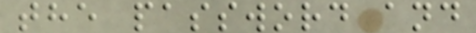the password and
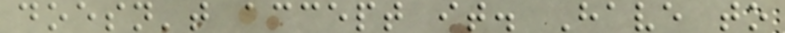doesn't accept it. Have to
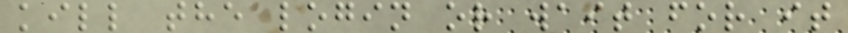kill the login or wait for it
